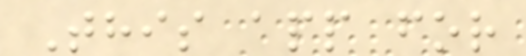This app for
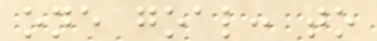one goal: to
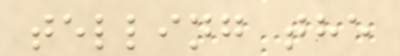telling the
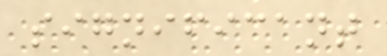significant
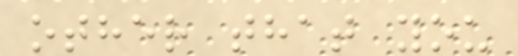other that you
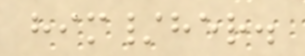him/her.
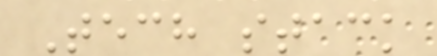Tech stack
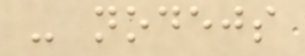- nodejs
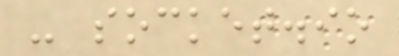- socket.io
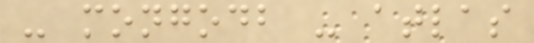- mongodb - atlas
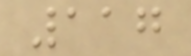117
